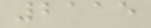2115
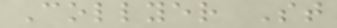Collyer St
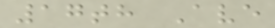17th Ave
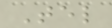Tel
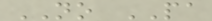NO PA
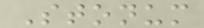Stonum
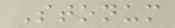Stonum
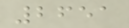2651
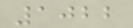1022
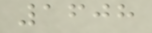1608
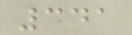341
